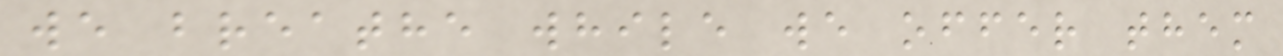we breathe while we offer them
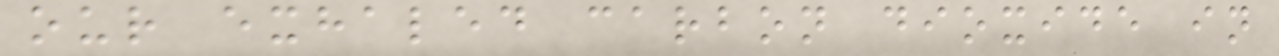our exhaled carbon dioxide in
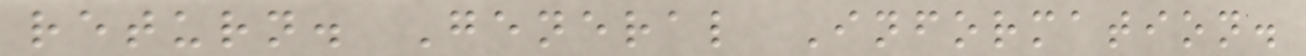return. General Information.
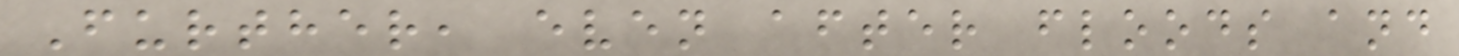Further, even after floods and
